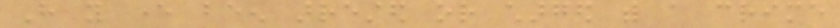Have you ever been arrested or charged with a crime
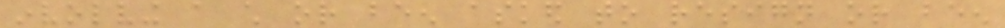involving a child or been asked to resign or been
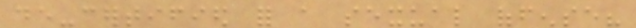de-certified for a sexual offense?
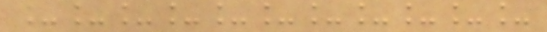___________
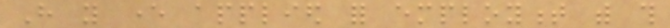Have you ever applied for employment with this
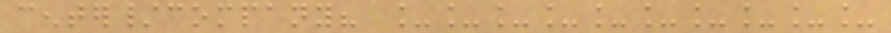center/company? __________
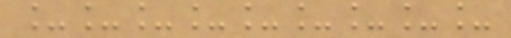_________
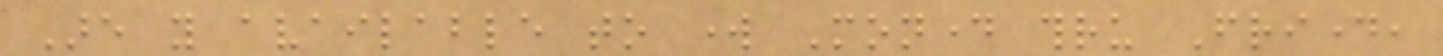Are you available to work Monday thru Friday,
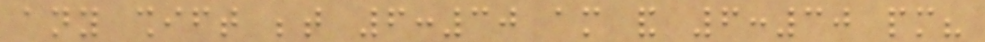any shift between 6:30 am and 6:30 pm?
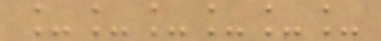______
